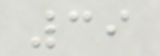39
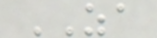ZA
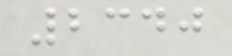2340
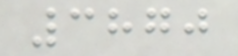3870
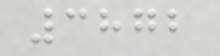3872
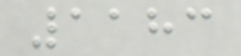1183
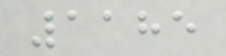1185
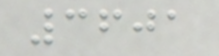3601
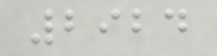2924
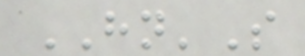HN'S
